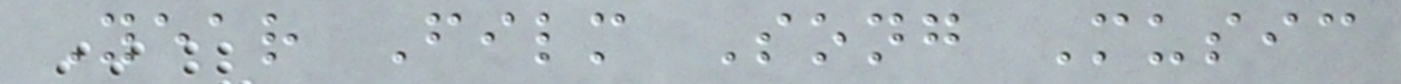Year Film Song Music
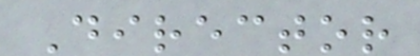Director
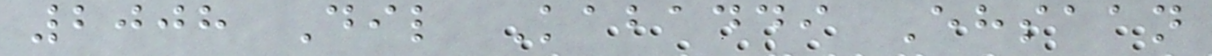2008 Dil Kabaddi Ehsaan
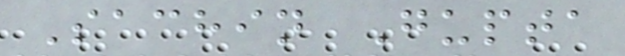Sachin Gupta
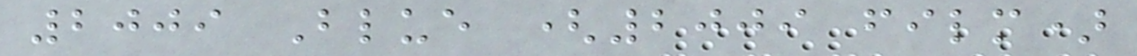2009 Blue (2009 film)
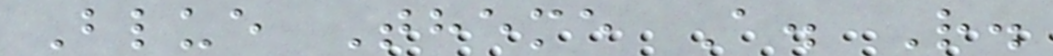Blue Theme A. R.
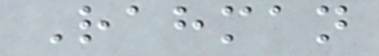Rahman
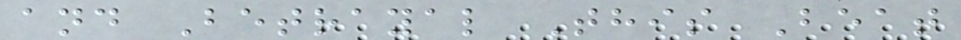and Betrayal This Beat
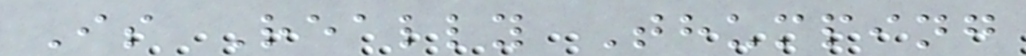Is Really Thumping
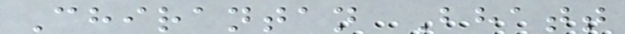Chirantan Bhatt
